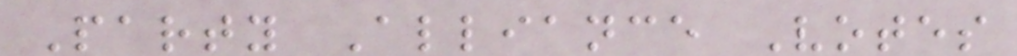Party Alliance Votes
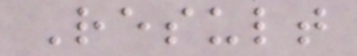Result
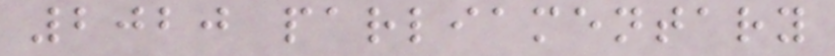2020 parliamentary
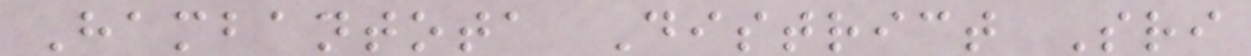Hambantota District Sri
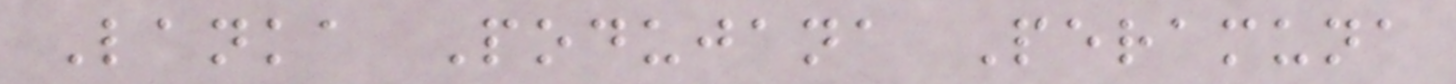Lanka Podujana Peramuna
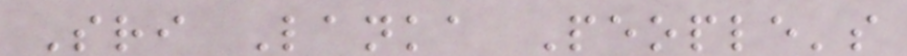Sri Lanka People's
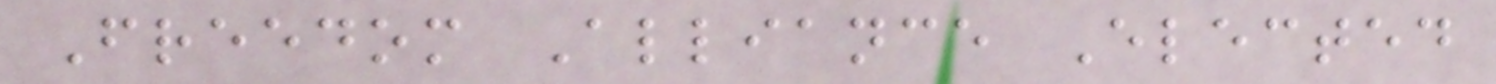Freedom Alliance Elected
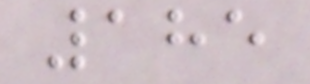185
